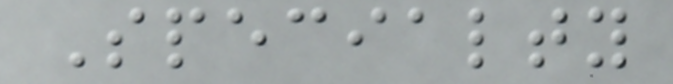Specialty
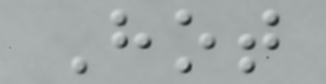Hot
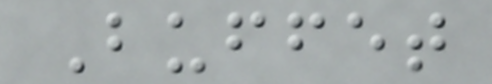Buffet
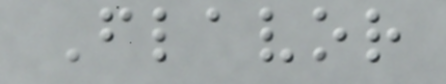Flavor
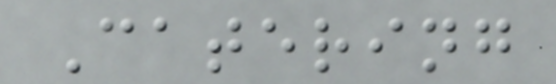Catering
